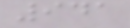941
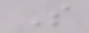S
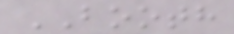BOOTH
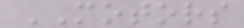MOTORS
